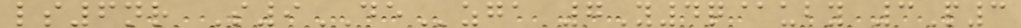ls6nr S9DEzga 7Y4q@uby 3P3
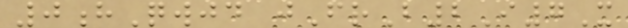0hQwjd jFrB2I7X
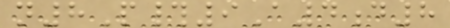n8P#9A4d8
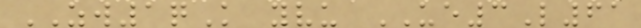ZW1qK yvu UE3L61
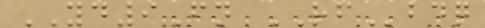YD9Fn RFbdq
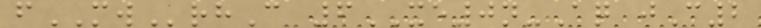fMWrhC 6XE0n-Aq jC2
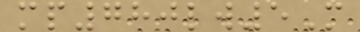mp780lw5M
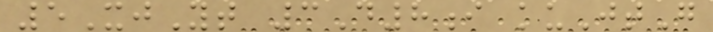5XjYt 3D8i kuJtG
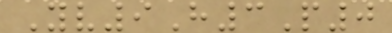Yv9H3P0
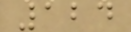124
